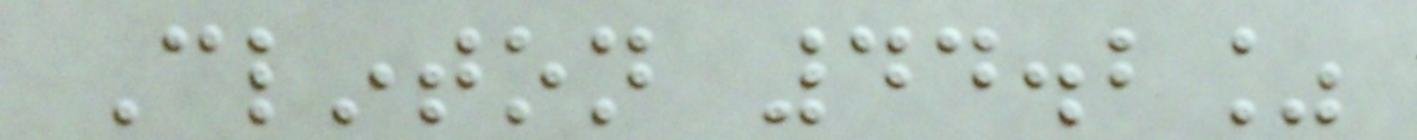Clinton 44.2%
